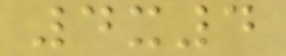4x4
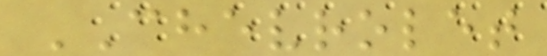CHEVROLET
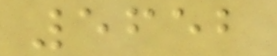5652
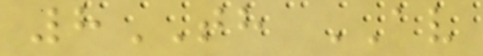8TH AV
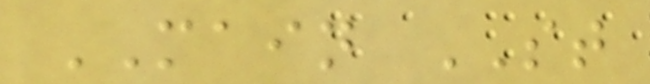MAIN ST
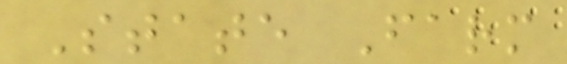State Farm
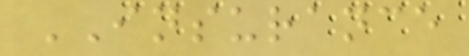INSURANCE
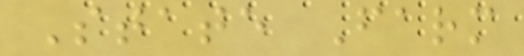State Farm
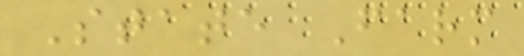State Farm
